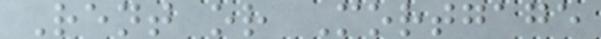Rent or Mortgage
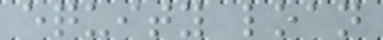equity loan
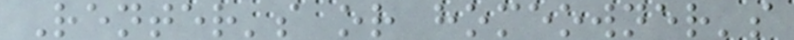Renter's or homeowner's
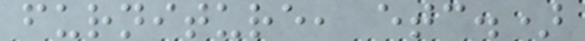furniture, etc.)
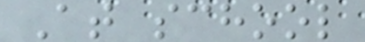At school
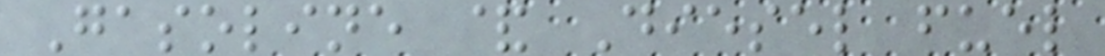Gasoline & Diesel fuel
